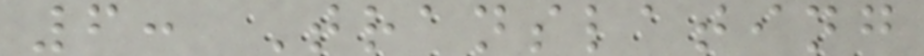6: Translating
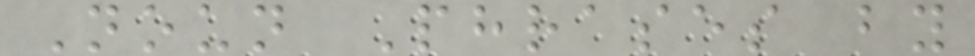Noun Phrases by
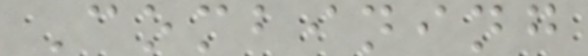Combining
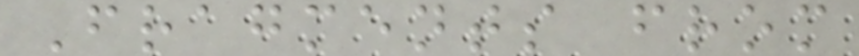Fragments from
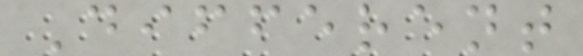Different
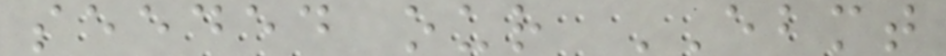seeded our EBMT
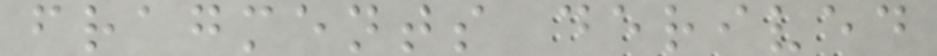fragments derived
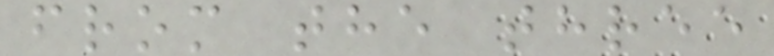from the three
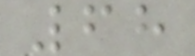68
